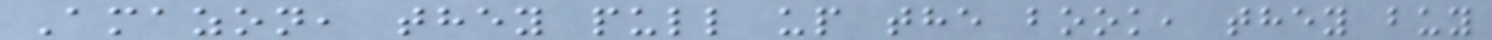Amazon, they pull up the book, they buy
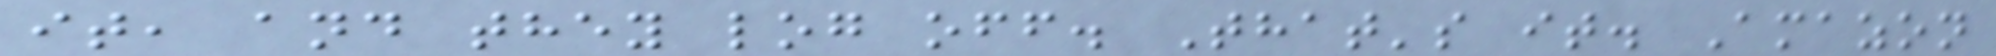it, and they log off. That's it. Amazon
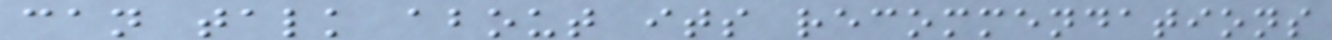can talk about its recommendations
